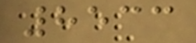8533
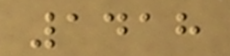1418
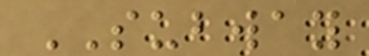SUBWAY
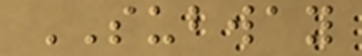SUBWAY
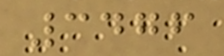3476
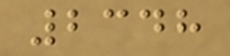2348
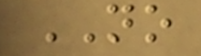NO
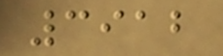3912
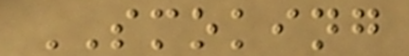SMOKING
